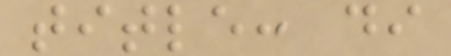title: di
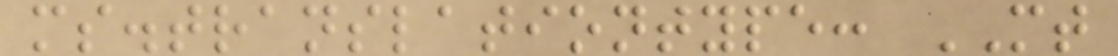ms.translationtype: MT
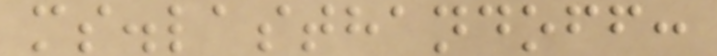ms.lasthandoff:
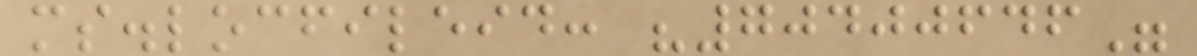ms.locfileid: "70400646"
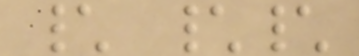\ \\
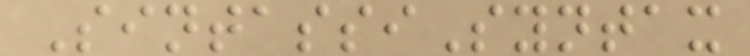SintassiSyntax
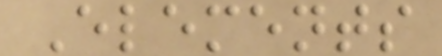Elements
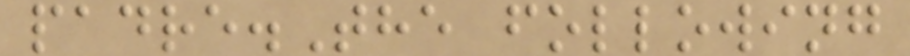padre.The following
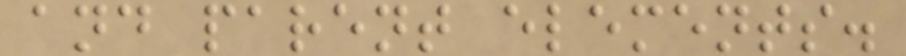and parent elements.
